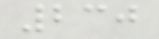230
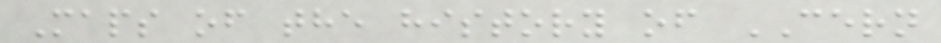Maps of the history of CERN
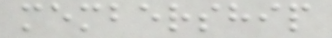membership
